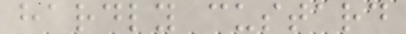hardly custard
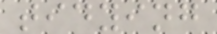tidying
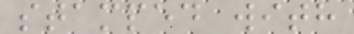stamped with
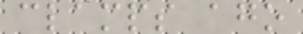clamps ago
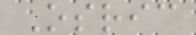Osric
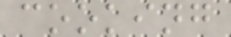cooking
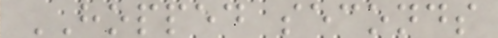HOPPED seconds
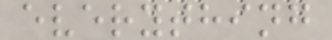everything
